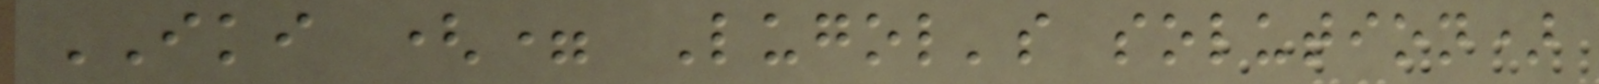IKI (= Lugol's solution)
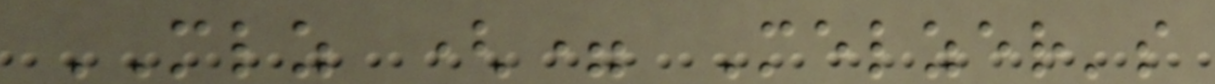MLZ (= Melzer's
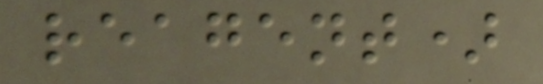reagent)
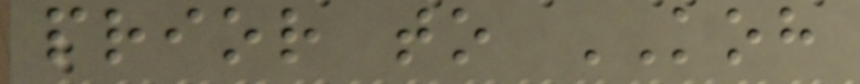prior to KOH
